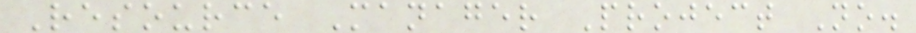Resource Manager Project No.
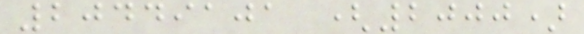20449101 (2000)
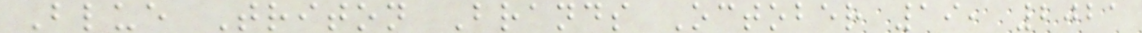Blue Triton Brands October 19, 2021
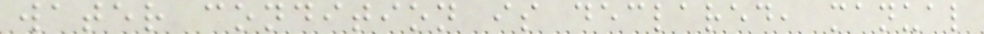water condition is declared, manual
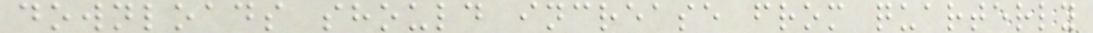downloads should increase from quarterly
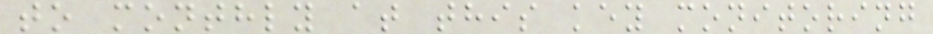to monthly at this key monitoring
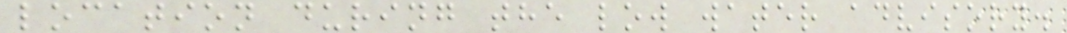location during the low water advisory.
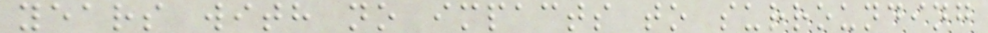years with no impacts to surrounding
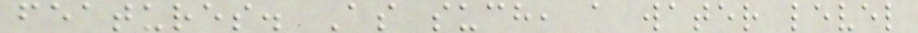features. As such, a water level
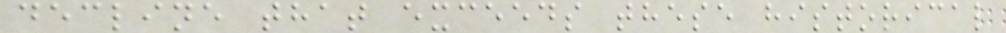decline that exceeds these historical
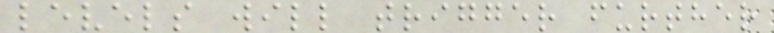levels will trigger further
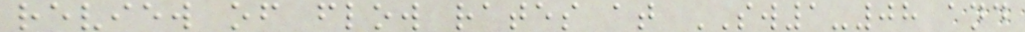review of flow rates at SW1-08 and
